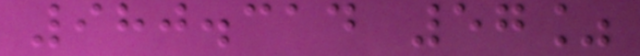980.314 57%
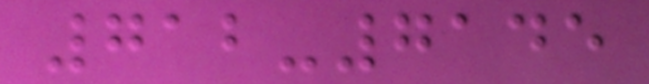712-7145
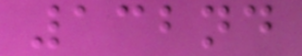132nd
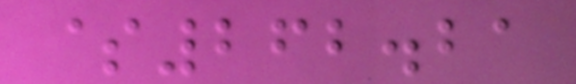$262.21
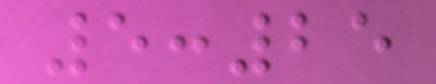5:25
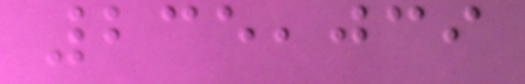235,039
